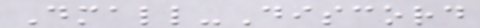Dmall-Discord
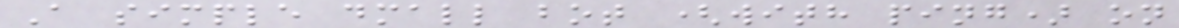A simple dmall bot (with ping) on
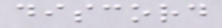discord
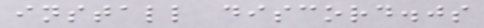install discord.js
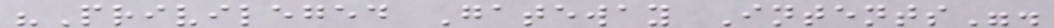"Privileged Gateway Intents".
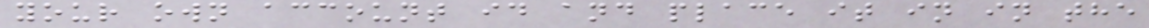your own account id and place it in in the
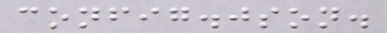config.json.
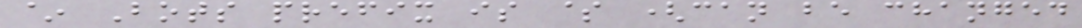~ Bots prefix is $ (can be changed
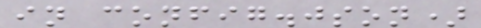in config.json)
